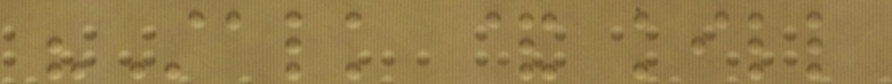"Stalk & kill
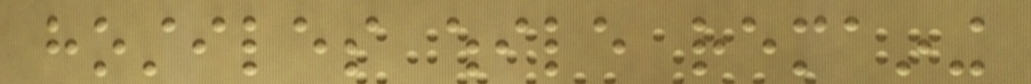hostiles while remaining
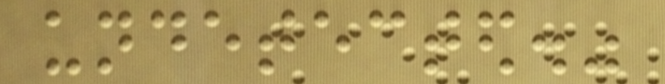undetected."
